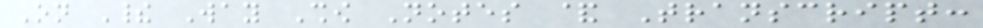On Their Way Show Notes & Transcript:
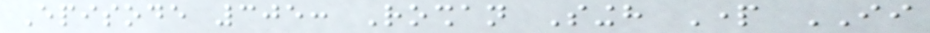Episode 305: Roshan Singh Part II
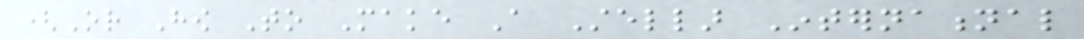(Or How To Make A Stellar International
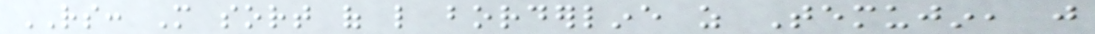RS: More sort of like borderline as Temujin, just
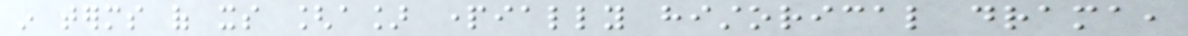in terms of its [a] partially historical drama,
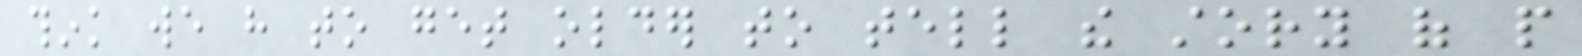think we have to get older to tell the story of people
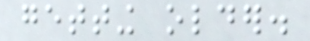getting older.
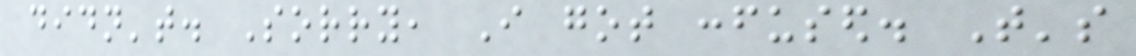didn't. Sorry, I got confused. That's
